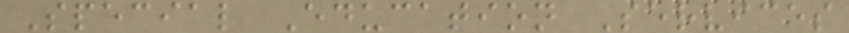Special Education Services
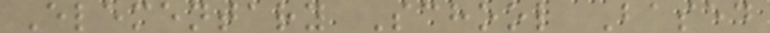Elementary School Based
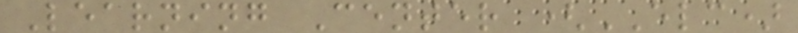Learning Center (ELC)
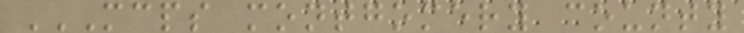MCPS MONTGOMERY COUNTY
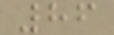86
